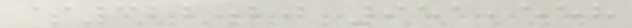$322.20 951,558
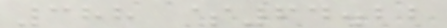388 $64.22
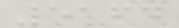5164
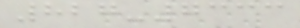827-7333
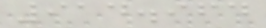914.964
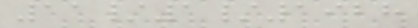11/1/1928
